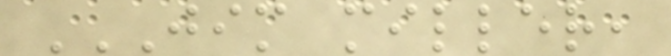JIM MILLER,
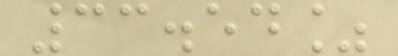33.54%
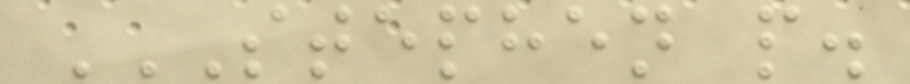STEPHEN P.
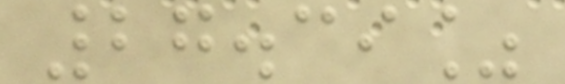27.39%
